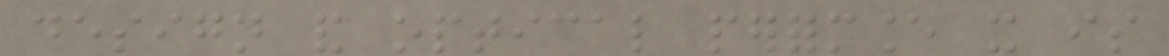design and optical performance it is
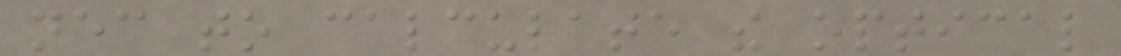necessary to calculate the optical
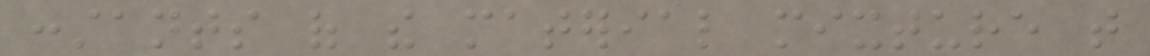constants of the material mixture that
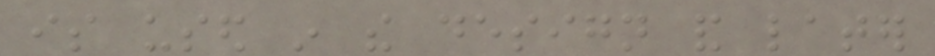is used in the design and later
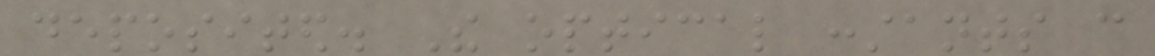deposited. The optical constants can
